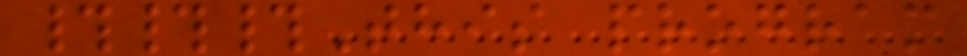###This program
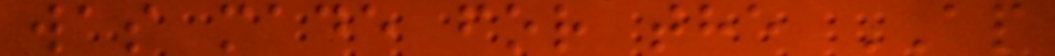was made for the AP
